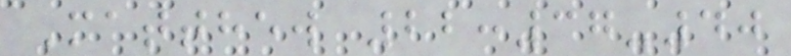Matthew 22:37-40
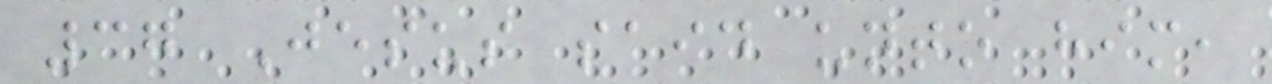37 Jesus said unto him,
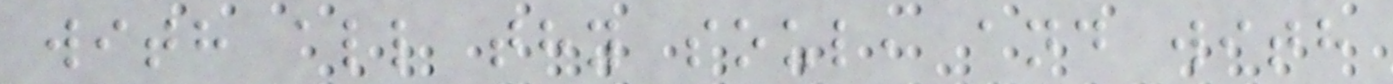with all thy soul, and with
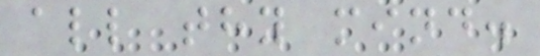all thy mind.
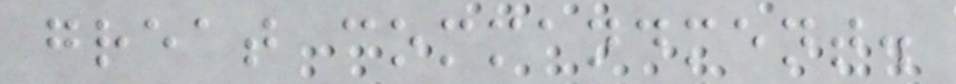great commandment.
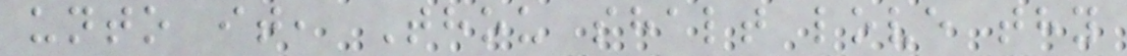unto it, Thou shalt love thy
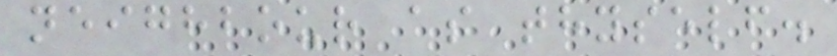neighbour as thyself.
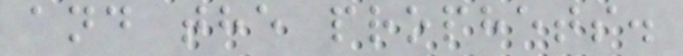and the prophets.
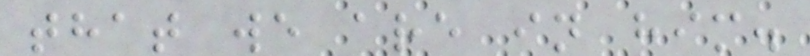that we are in him.
